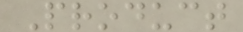Product
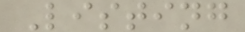Listing
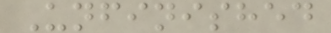Unfinished
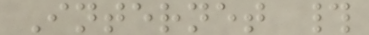Internet #
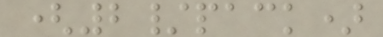(2/pack)
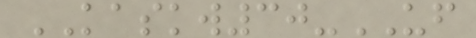KASKW30-UF
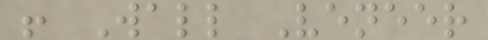! Wall Veneer
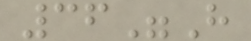36"H
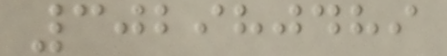302980489
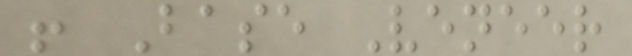! Base Veneer
